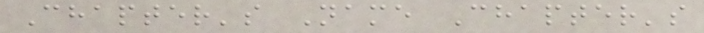Chapter's Name Chapter's
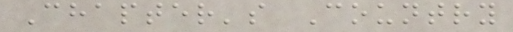Chapter's Country
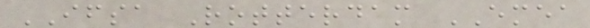IFSA Rotterdam EMEA
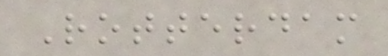Rotterdam
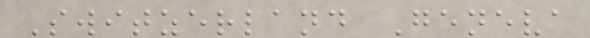Switzerland Geneva
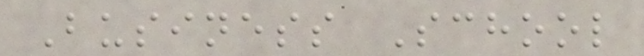Business School
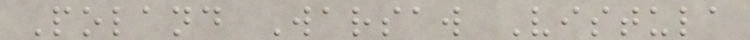Poland Warsaw Vistula
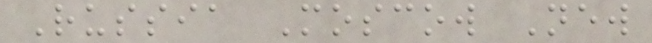Russia Moscow New
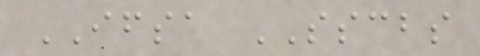IFSA SSCBS
